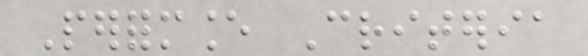Performance Criteria
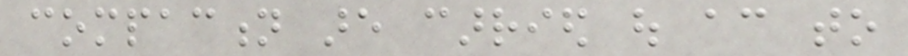compaction are carried out according to
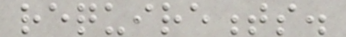requirements.
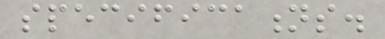specifications.
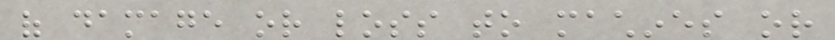of damage or loss to machines or
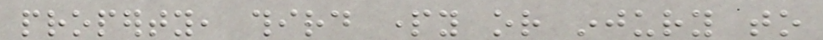property, third party or injury to
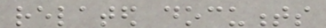related documents
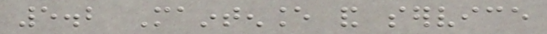5.2 Maintenance and service
